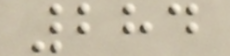284
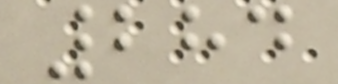284
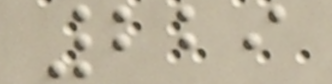229
